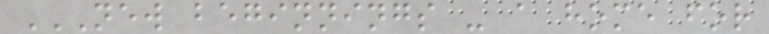NEW BEGINNINGS - A HOME FOR
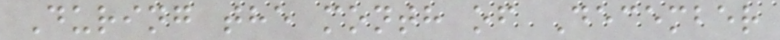During the month of December
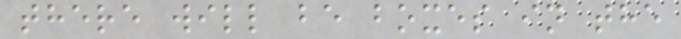there will be boxes in the
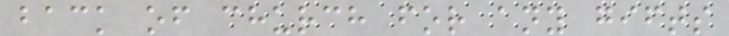back of church for any gifts
